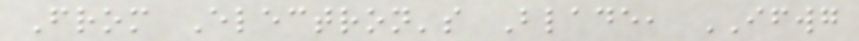From Electron's Blade, IFWG
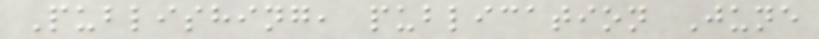Publishing, publication June
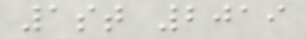1st 2019
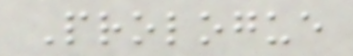Prologue
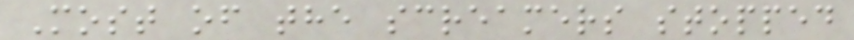Most of the screamers stopped
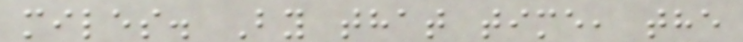miles. By that time, the
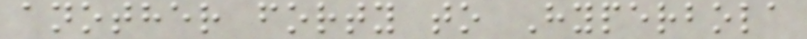another forty to Hyperbola
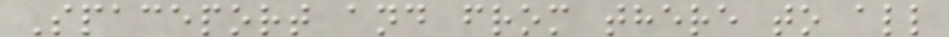Spaceport and from there to all
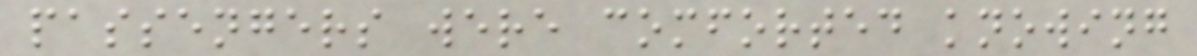passengers were comforted knowing
